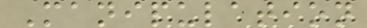Manipulation
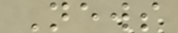News
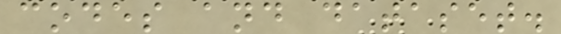codes and dataset.
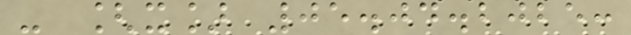- [x] 05.04.2025:
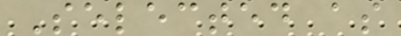Selected as
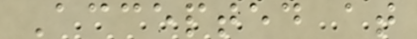Accepted at
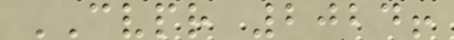CVPR 2024!
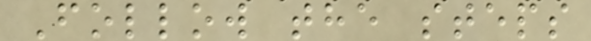Follow the steps
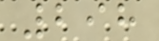298
